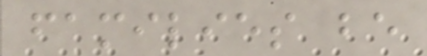families be
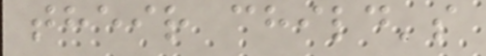their child's
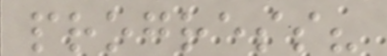progress?
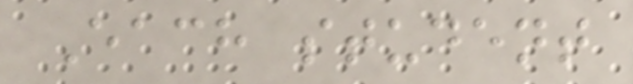Each student
